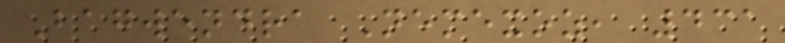Bagwendra Nemexoz, 431
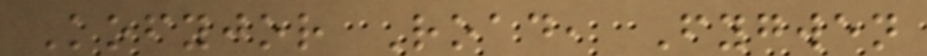Kofyjor Road, Fygwen
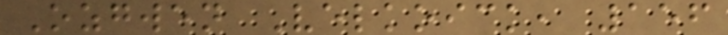Ozgwen Velkoick, 156
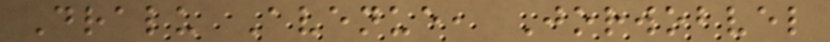Dralu Avenue, Jorwobvel
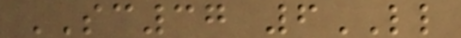SC37 6LL
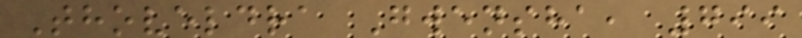Thoveldra Gwensha, 799
